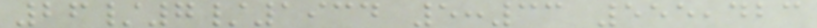26/7/1934 5:33 555,423
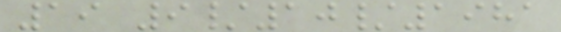19 9/10/1981
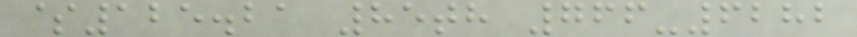$125.21 85th 766-6282
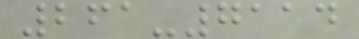261-7114
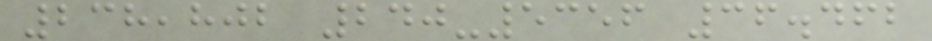238,802 240-5356 36.462
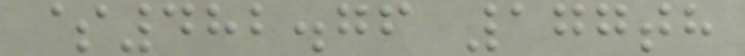$482.76 177th
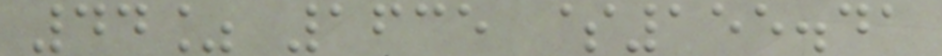44% 1635 $155.41
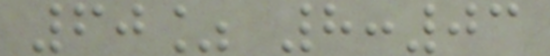60% 8:03
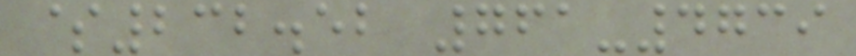$232.52 761-4739
